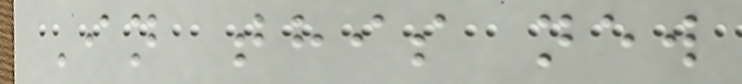In this new
